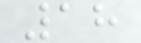18
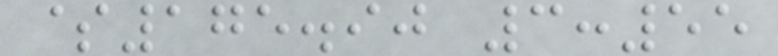$175.90 3:55
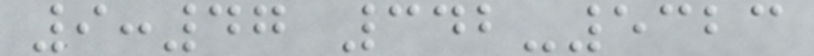9:47 342-5323
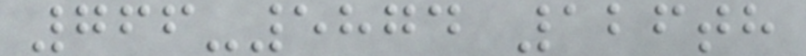766-5874 126th
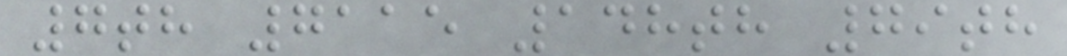7th 7115 148th 79th
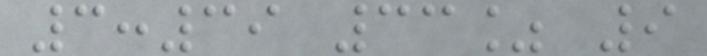3:39 33% 9
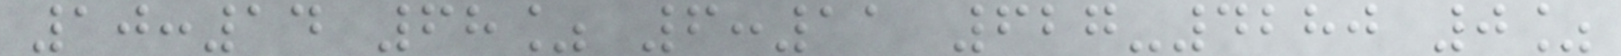10:14 68% 6:11 627-4280 0%
